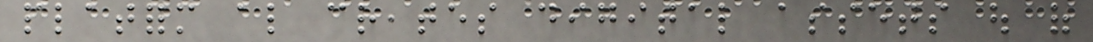platform also creates digital assets out of
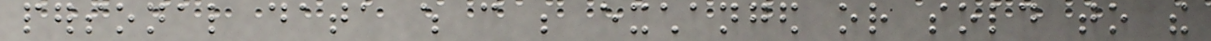personal data which can be exchanged or sold to the
